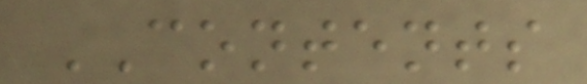CONTENTS
